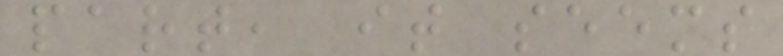part, it seems
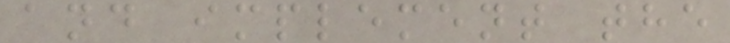and implement the
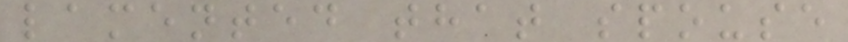lamented that spouse
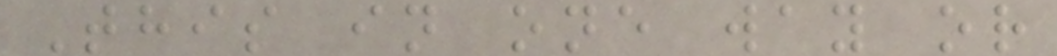This in one way or
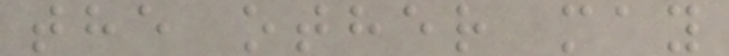the other may
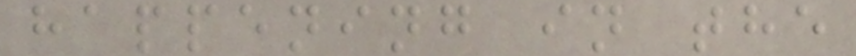happening in the
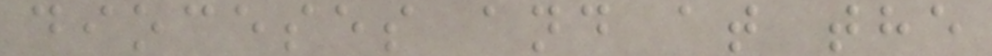dioceses and at the
